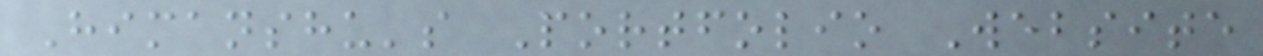Himanshu's Portfolio Website
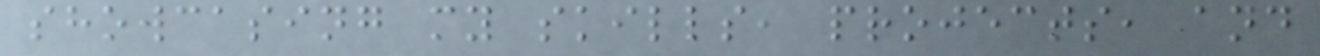showcasing my skills, projects, and
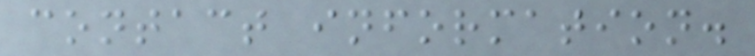contact information.
